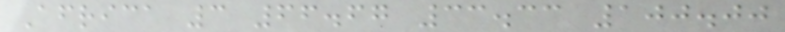Africa 3 66.67 33.33 100.00
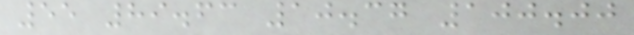55 89.63 10.37 100.00
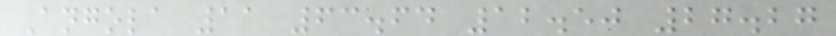Angola 11 63.64 12.50 27.27
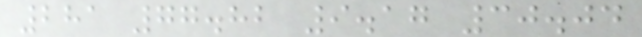281 77.82 9.17 30.04
